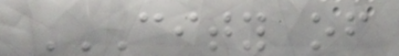CITY OF
